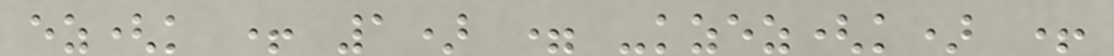ez(k + 1) = -kzez(k) +
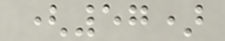(57)
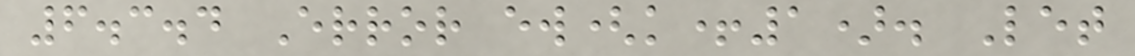6.3.4 Error ew(k+1). Let
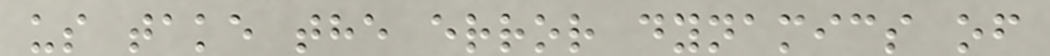us take the error dynamics of
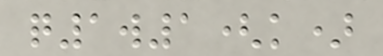q1w1(k)
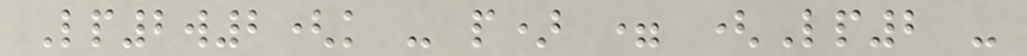Lp2w2(k - p) = (Lp2 -
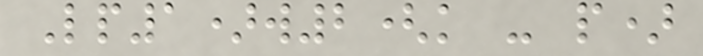Lp1)w2(k - p)
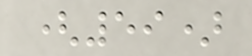(59)
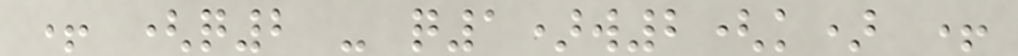+ (q2 - q1)w2(k) +
